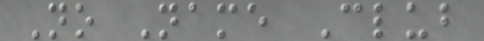No Name Club
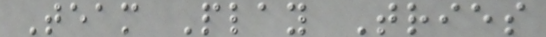Team Play Tries
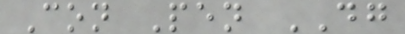Con Pen DG
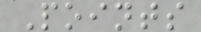Points
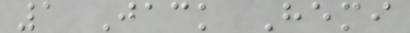1 Jack Hemi
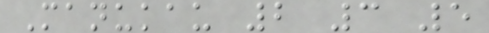Manukau 2 3 5
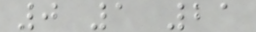0 1 21
